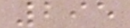295
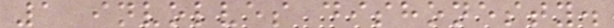1 involves dishonesty.
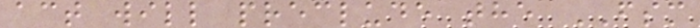act will preclude the FSM
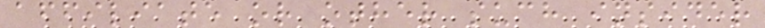affiliate or other such insider
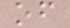of
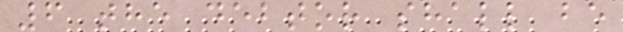6 the debtor shall be
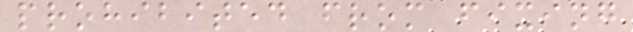prohibited from fixing
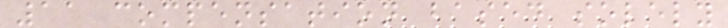11 compensation based solely
